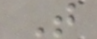T
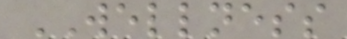WELLNESS
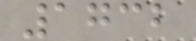1732
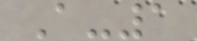A-1
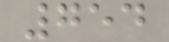754
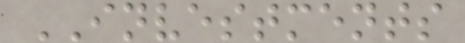INVESTMENTS
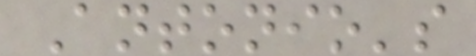Antonio's
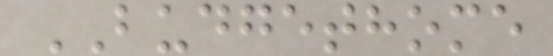BUDGETHOME
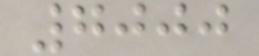7000
